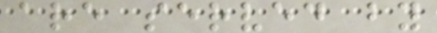are served by
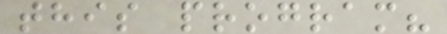this program?
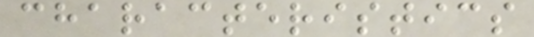characteristics
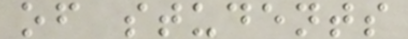of students
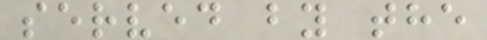served by the
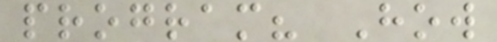program? How
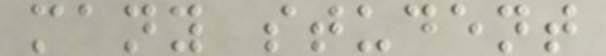many student
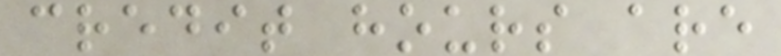credit hours are
